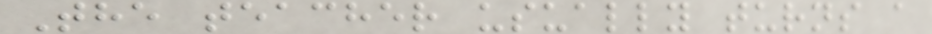The teacher usually turns a
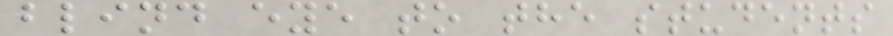blind eye to the students
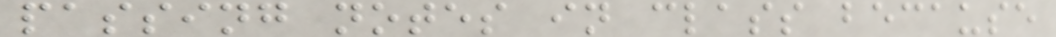passing notes in class because
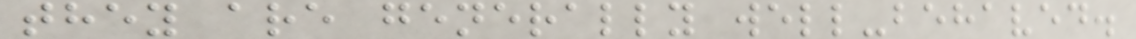they are generally well-behaved.
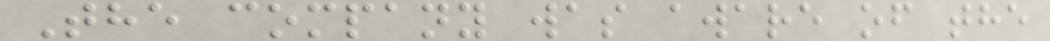The company was aware of the
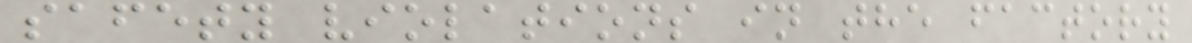safety violations in the factory
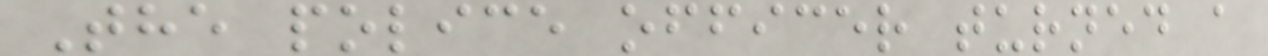The police officer turned a
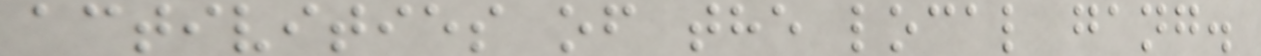activities of the local gang.
